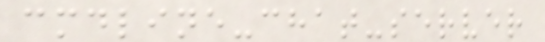cmdline-chat-server
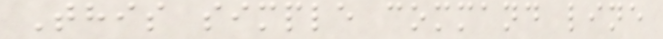This simple command line
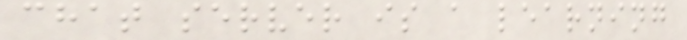chat server is a learning
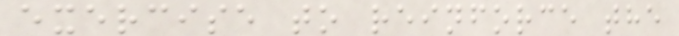exercise to reinforce the
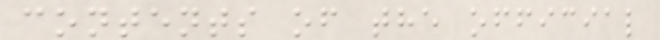contents of the official
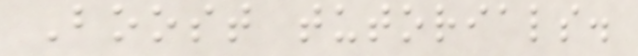Boost tutorials.
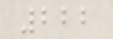222
